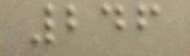246
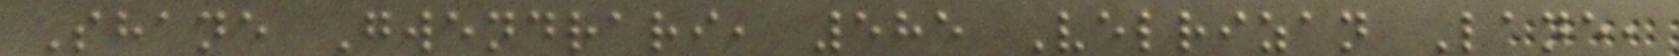Shane Gwendrari, 585 Velrizan Lane,
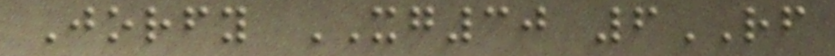Jorfy XG30 6RF
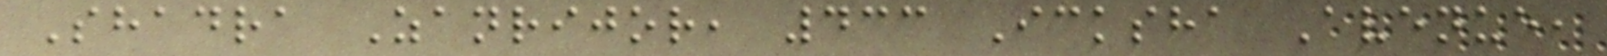Shadra Zanrijor, 433 Icksha Avenue,
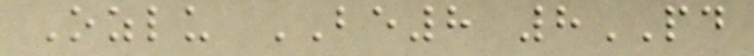Ozlu BE8 8PD
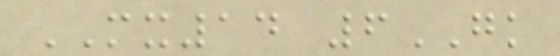MX14 6GK
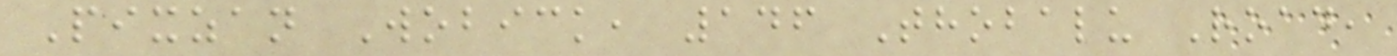Pixzan Wobick, 146 Thobalu Road,
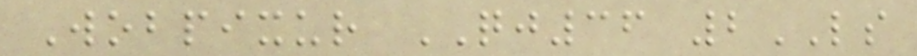Wobpixur QJ36 2LS
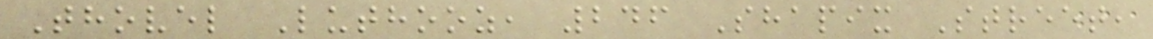Thovel Luthooz, 246 Shapix Street,
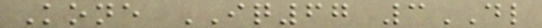Kone IQ67 3DL
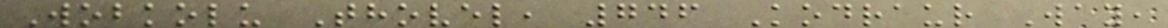Wobkolu Thovel, 746 Kodraur Way,
